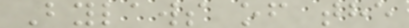Bylaws of the
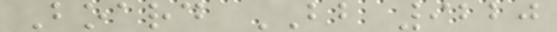Board BB 9220
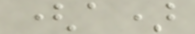(a)
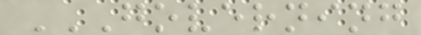GOVERNING
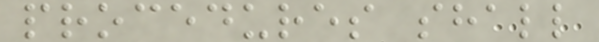procedures shall
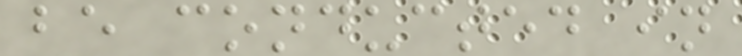be conducted in
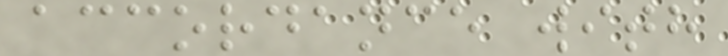accordance with
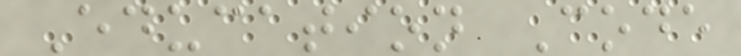Education Code
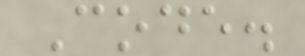Code.
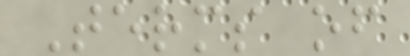Terms of
